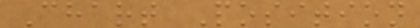Chart Position
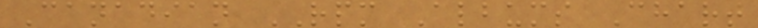Canadian RPM Albums Chart
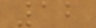12
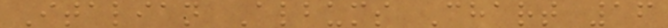Italian Albums Chart 16
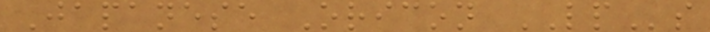Japanese Oricon LPs
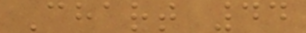Chart 44
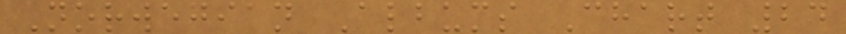Norwegian Albums Chart 24
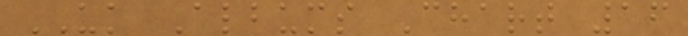UK Albums Chart 16
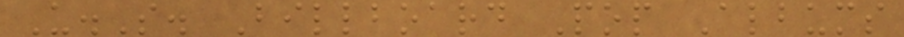U.S. Billboard Pop Albums
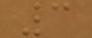3
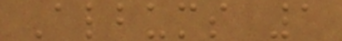Albums 1
